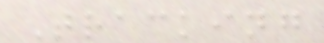Tracking
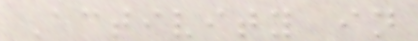Activity in
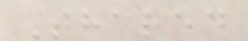Shared
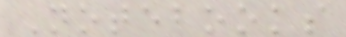Notebooks
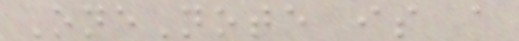OneNote is a
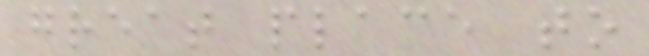great place to
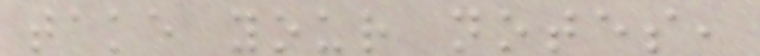take your notes,
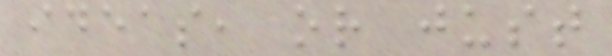ideas, or just
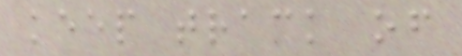keep track of
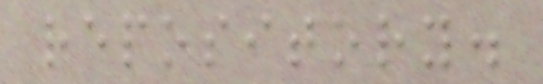repository.
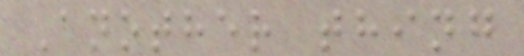Another thing
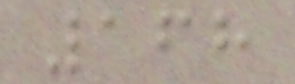168
